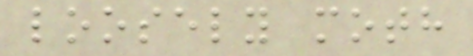loosely moth
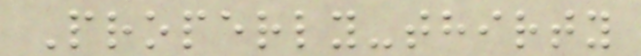Properly-thirty
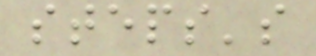steps's
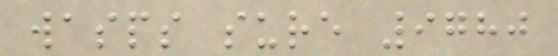wasps sure 9780
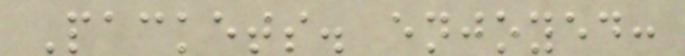Packets. enjoyed:
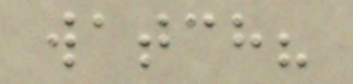watch?
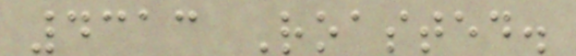4313 Roasted.
